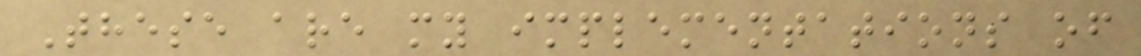These are my implementations of
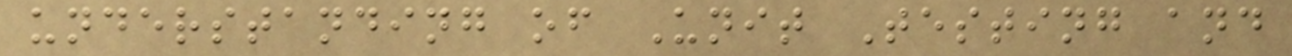understanding of Unit Testing and
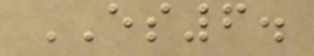ES6.
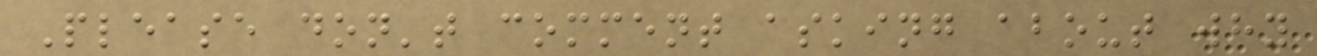Please don't comment asking about why
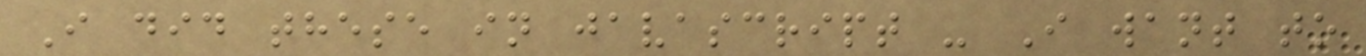I did these in javascript - I want to
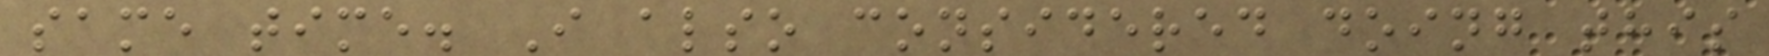same time. I also considered doing this
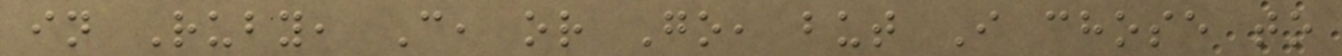in Ruby, C, or Go, but I chose to
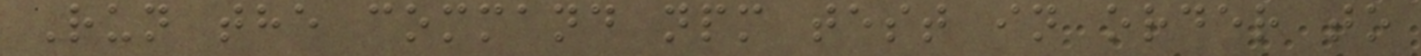Run the command npm test in order to
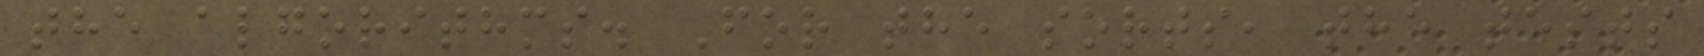the algorithms. For the sorts, the tests
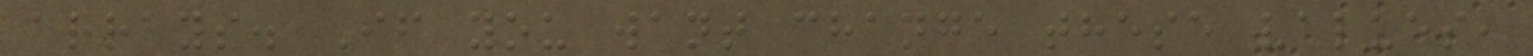arrays. If you want change these values,
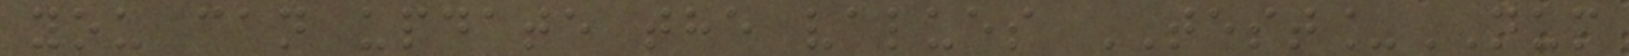you can update the values TEST_NUM
